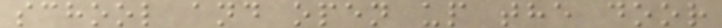school and open up the door
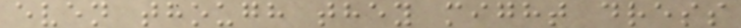even though they might dress
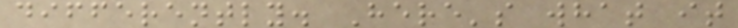differently. Here's what it
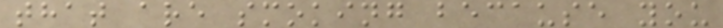that are smoking because you
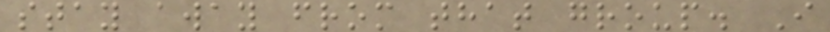stay away from that group. I
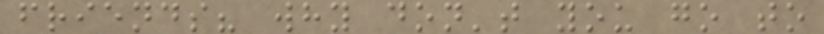friends? why don't you go to
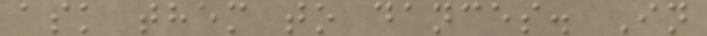ask them to dances. In
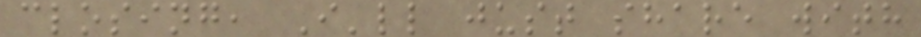closing, I'll just share with
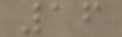16
